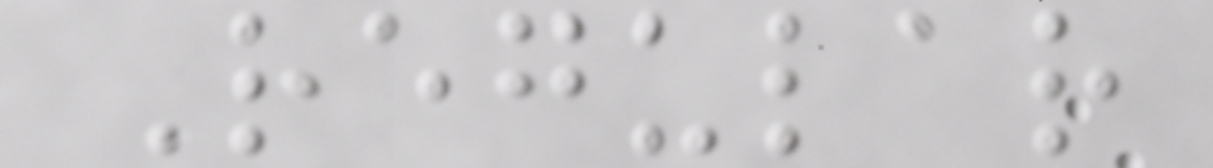Regular
